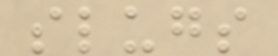slugs
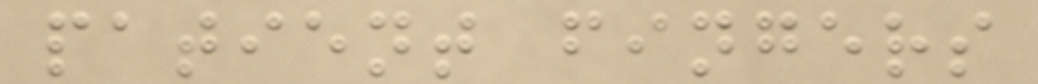patient fingers
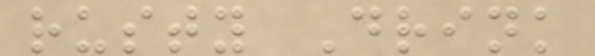rusty Drink
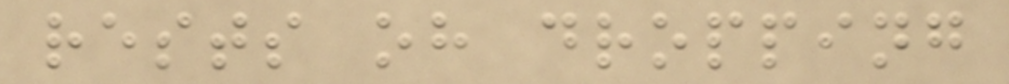rests oh dropping
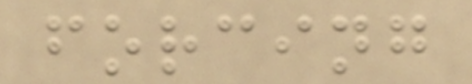forcing
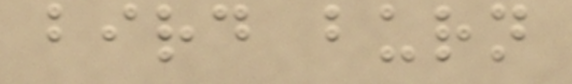bird burn
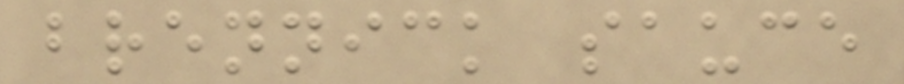brennick sauce
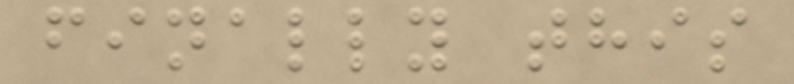finally this
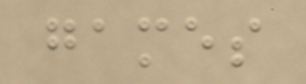games
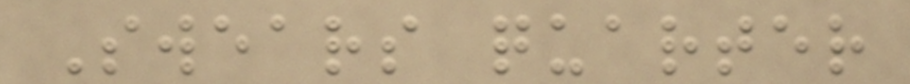Swears quarter
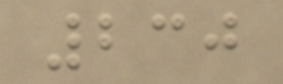230
